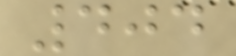404
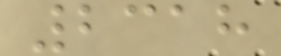2318
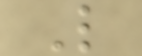L
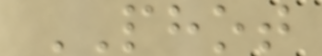PHOT
